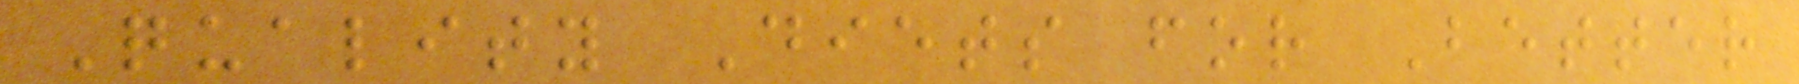Quality Diets for Better
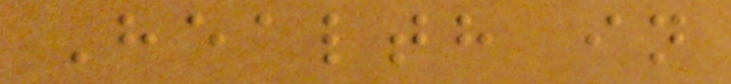Health in
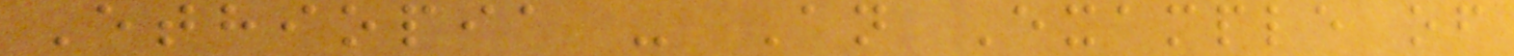Ethiopia - An Example of
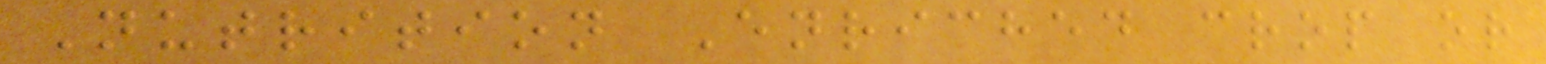Nutrition Enriched crop or
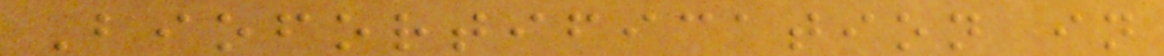Biofortification in
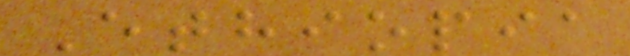Ethiopia
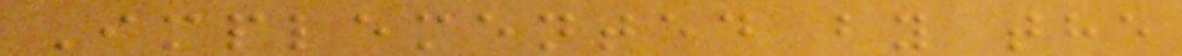Implemented by the
